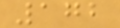172
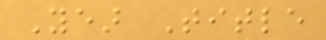Year Title
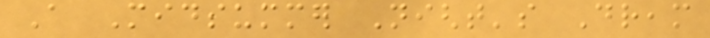A Midsummer Night's Dream
